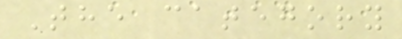The category
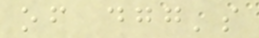of dgg's
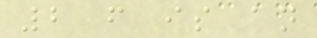2 f is an
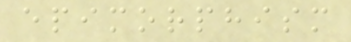epimorphism
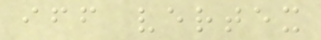iff vertex
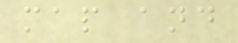map and
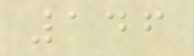146
